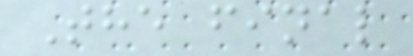The final
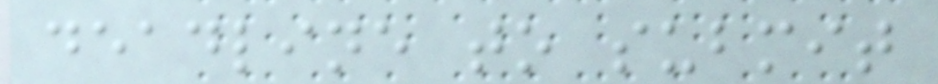deadline to submit
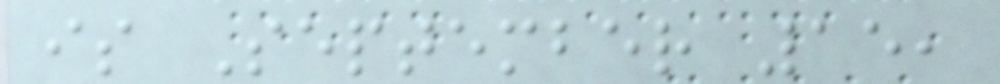is September 15,
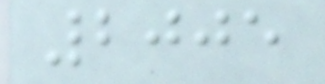2005
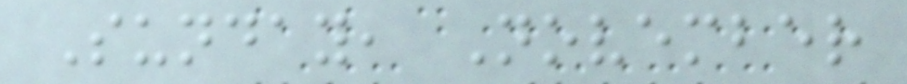Sunday, November
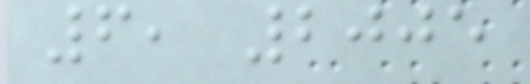6, 2005
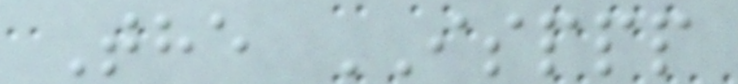The ISPPP
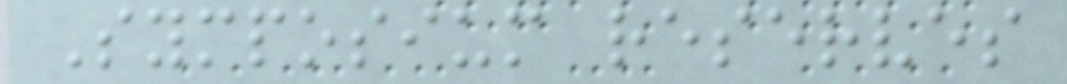Symposium reserves
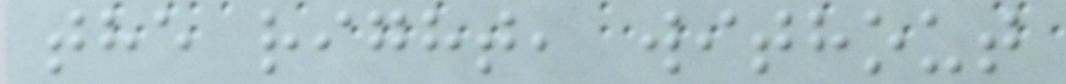the right, without
